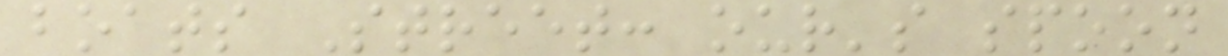boats Street: our's spoon
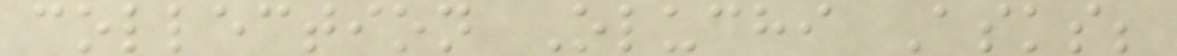collection Oluchi Asks;
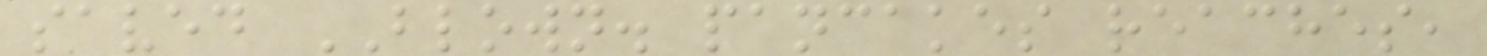saved BLOWN. pancakes reaches,
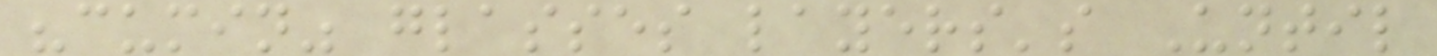"cumin" glasses layers's Until
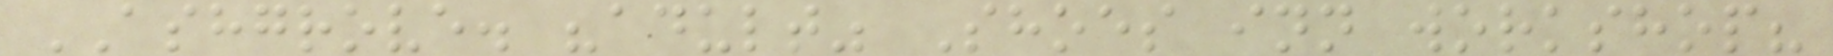ASHGROVE. "adult" Shoes inn workshop?
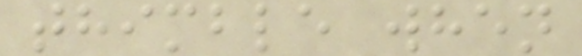thimble when
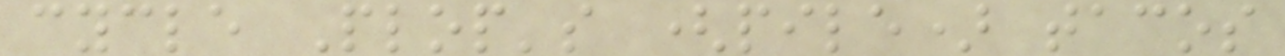cycle Plop's (pile) tacos
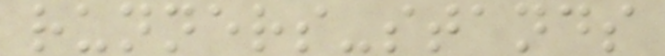runners-stands
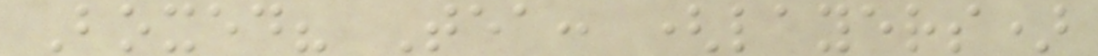Boxed? Tea: (layers)
